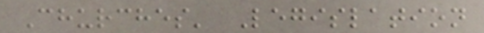Churches' Legislation
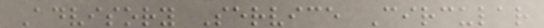Advisory Service Circular
